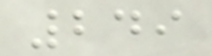249
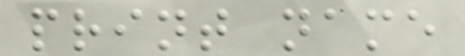print name
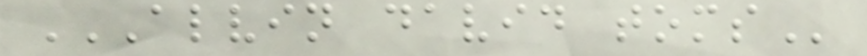ALVIN DAVID TOMS
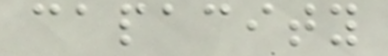capacity
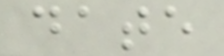date
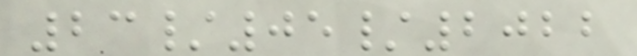23/05/2022
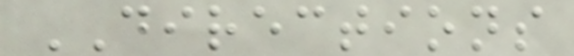DIRECTIONS
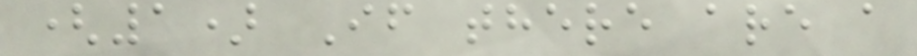(1) If there are a
